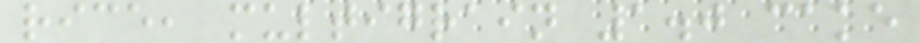rice, multigrain 1.0 cake
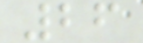26
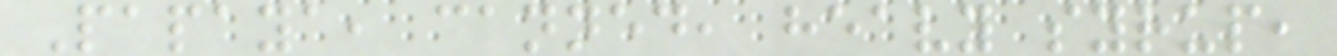Papaya, canned, heavy syrup,
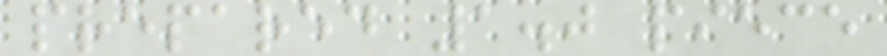prepared 1.0 piece
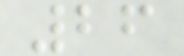26
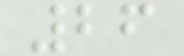26
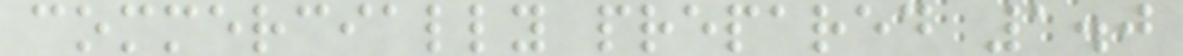commercially prepared 1.0
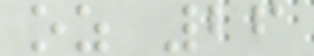oz 26
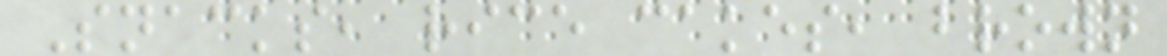Snacks, rice cakes, brown
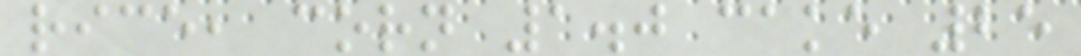rice, corn 1.0 cake 25
